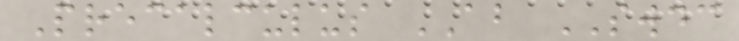Precalculus AB SWDC
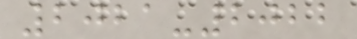2021-2022
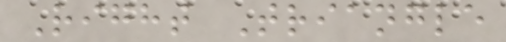Right Triangle
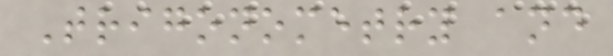Trigonometry and
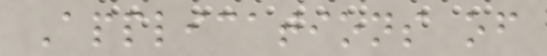Applications of
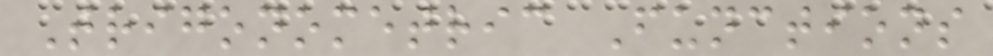Trigonometric Functions
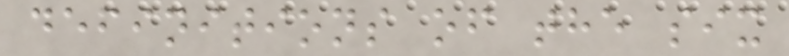definitions of the six
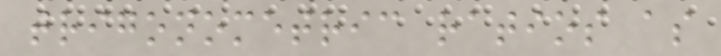trigonometric ratios as
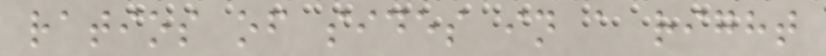ratios of sides in a right
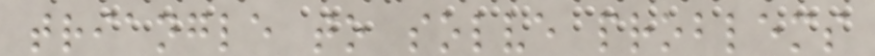triangle to solve problems
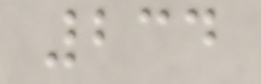234
